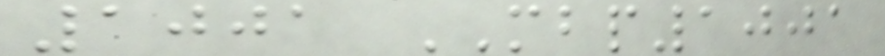1001 MBP1001
